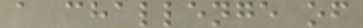a challenge of
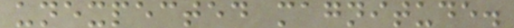unexpected magnitude.
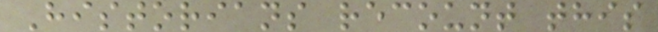Historians recount this
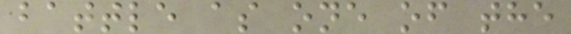battle as one of the
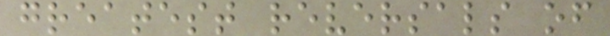greatest reversals of
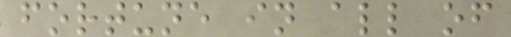fortune in all of
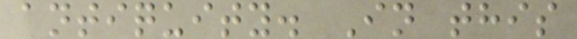antiquity. In this
